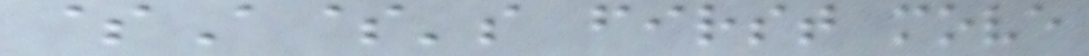$A$'s first move
